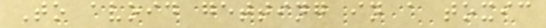To avoid getting in a toxic
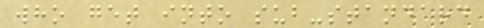who get into sub-standard
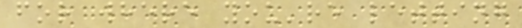for where you're letting
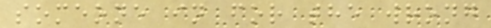someone in for the wrong
